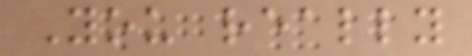You really
